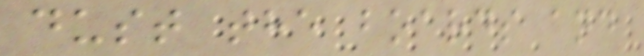dust the boards and
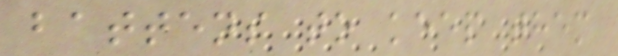battens to keep them
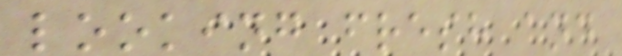looking fresh and
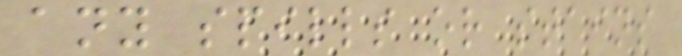any spills or stains
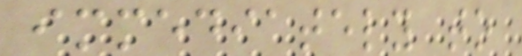immediately to
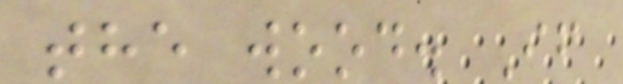the wood. If
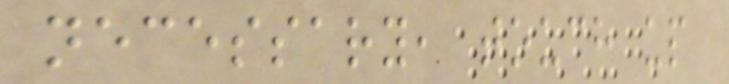necessary, touch up
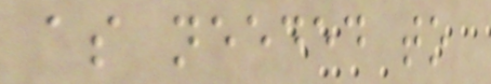as needed to
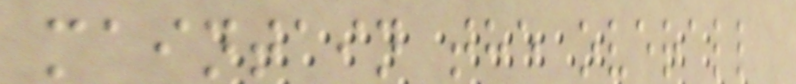maintain the overall
